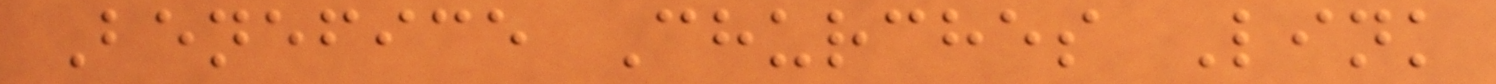Benefice Churches Link
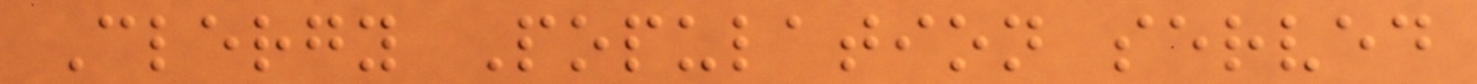Clergy Population served
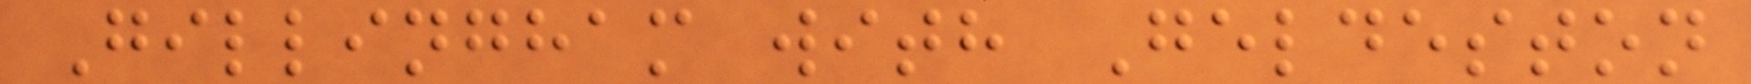Gillingham with Geldeston
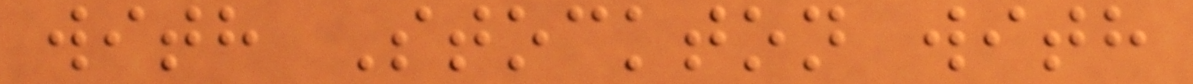with Stockton with
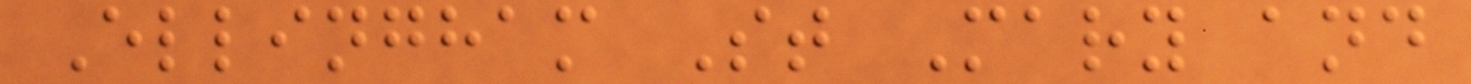Ellingham St Mary and
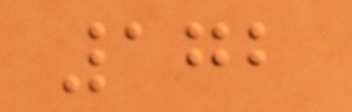172
